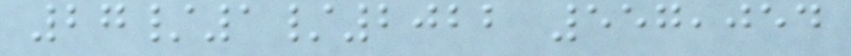27/1/2022 557,054
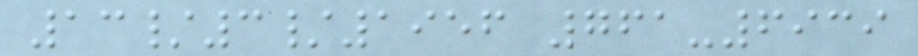13/3/1956 761-6939
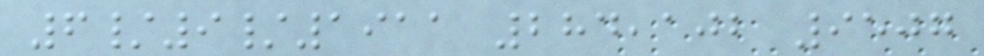6/9/1911 284,102 9507
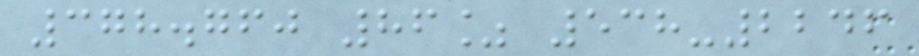378.760 86% 538-2246
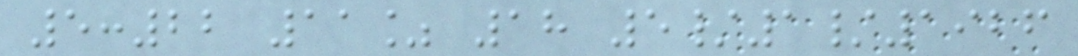5:22 11% 18 5/1/1926
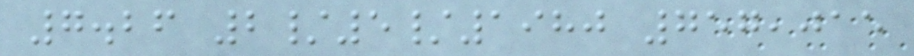7.26 2/5/1980 757,015
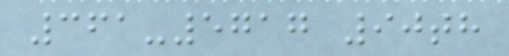361-5717 90th
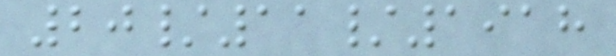20/11/1918
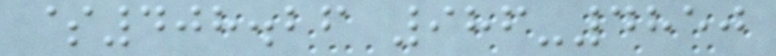$408.26 986-4850
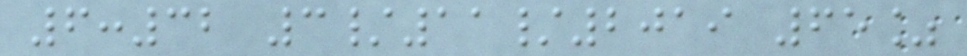6:32 3/11/2019 65%
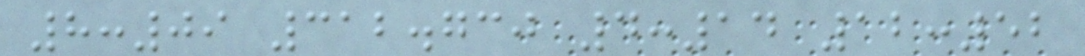8:09 312.730 4:14 12:52
